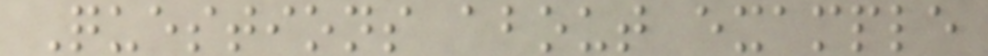Questions about example
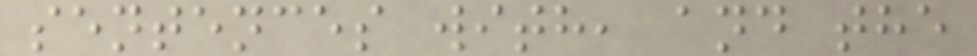sentences with, and the
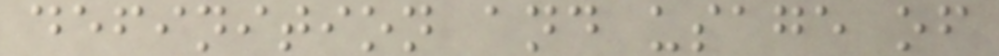definition and usage of
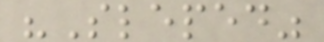"Sleped"
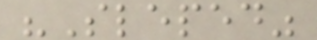"Sleped"
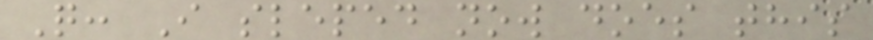Q: I sleped now does this
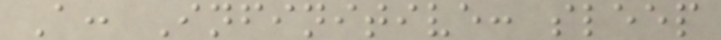A: Infinitive: sleep
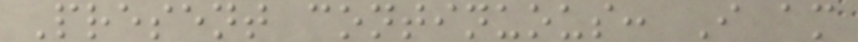Present continuous: I am
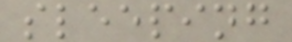sleeping
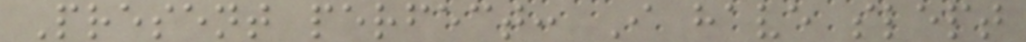Present perfect: I have slept
